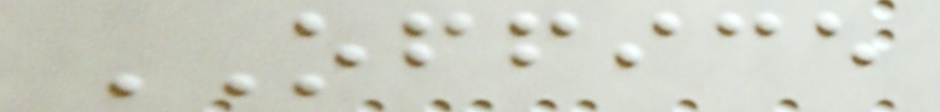OFFICE
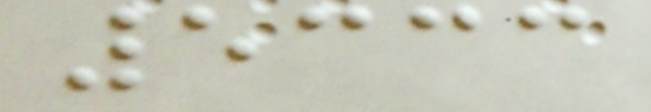5333
